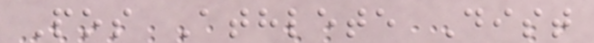Pos Athlete Dist
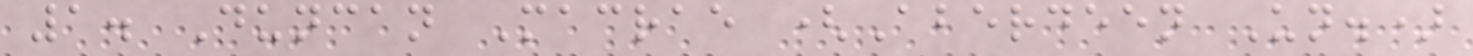1. Duncan Macrae (Aberdeen Un.)
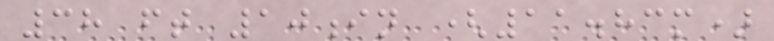38 ft 10in (11.83m)
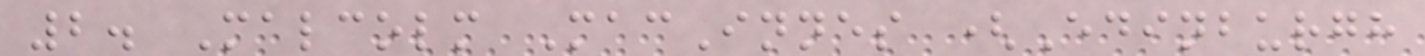2. Malcolm MacInnes (Edinburgh
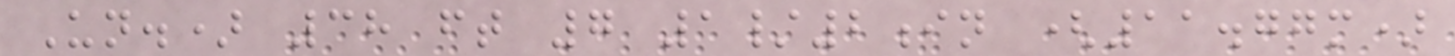Un.) 38 ft 7 1/2in (11.77m)
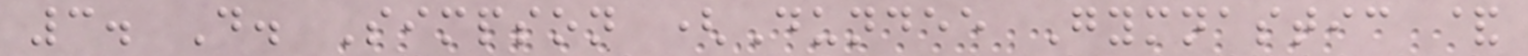3. D. Simpson (Dundee Gymnastic &
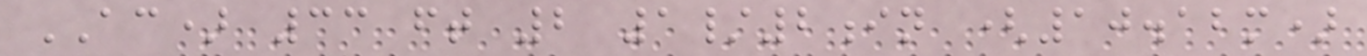AC) 33 ft 2 1/2in (10.12m)
